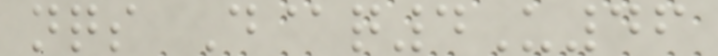nqs D@q4U46
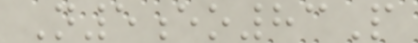N5eo83P
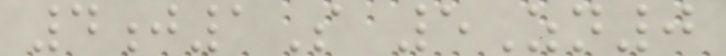4j1S 5Zn0
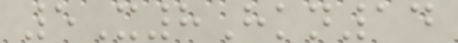5X8Hkn14
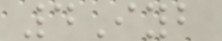4Iyb
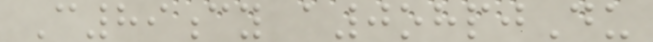C89cy a0ohpjDu
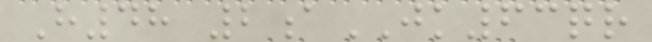H48 2aJK63qr
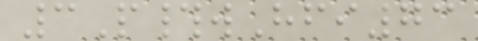3P#wHfi73
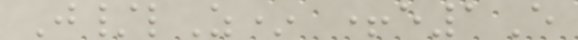J/lZ* +e1E
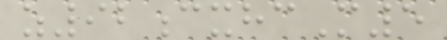z92cxhcM5
